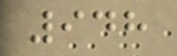948
